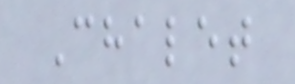Chalet
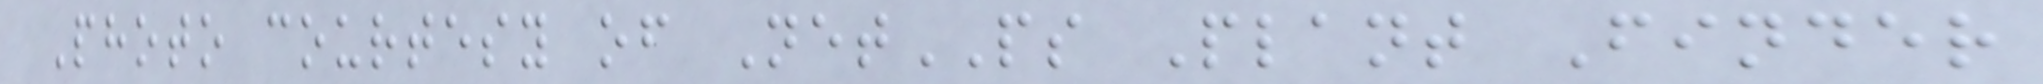Photo courtesy of NetPS Plant Finder
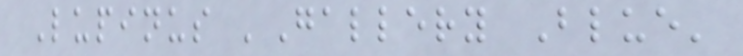Lupinus 'Gallery Blue'
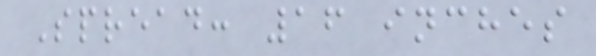Spread: 16 inches
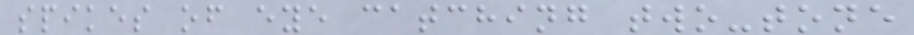spikes of eye catching two-tone
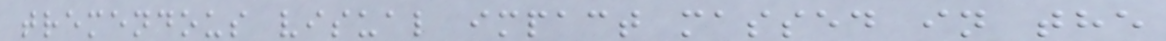tremendous visual impact massed in the
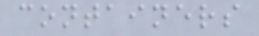containers
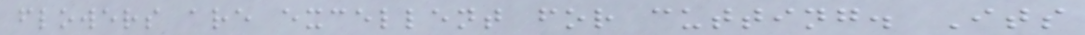flowers are excellent for cutting. Its
